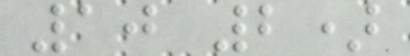10 2)
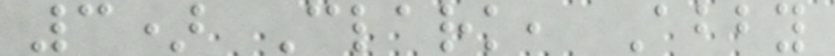3) Clark, Abby
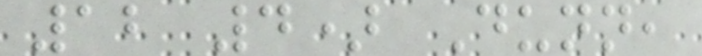12 4) Dunn,
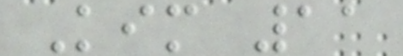Kim 11
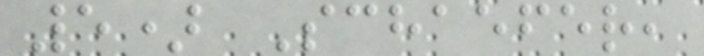5) Schaefer,
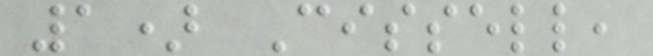1) Cissell,
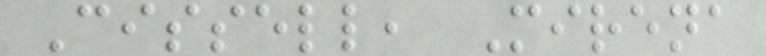Cissell, Mirena
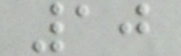10
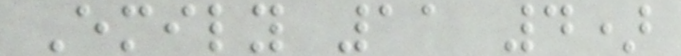Emily 11 4)
